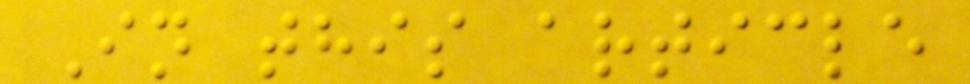In this article
